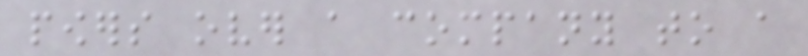powers over a company to a
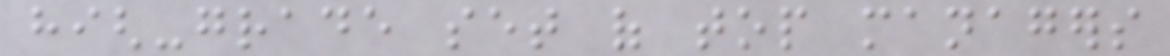high-grade set of top managers
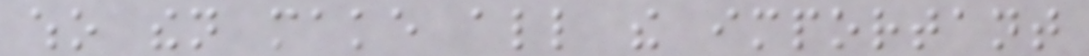who then make all the important
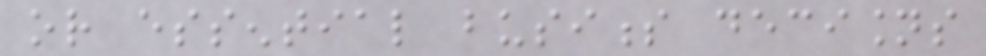or essential business decisions
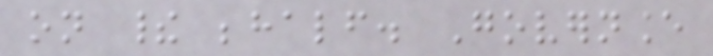on their behalf. Governance
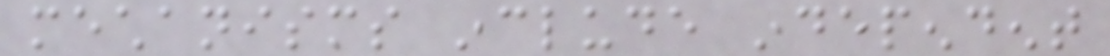mechanisms include independent
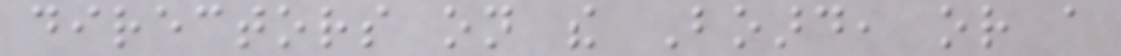directors on the Board, or a
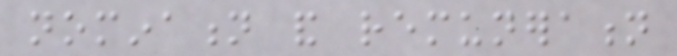nomination and remuneration
